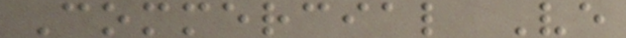Commercial Ve
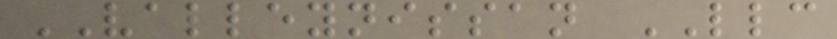VALLEYNISSAN LLC
